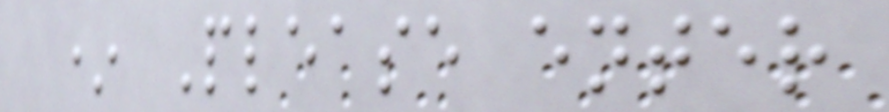* Please enter
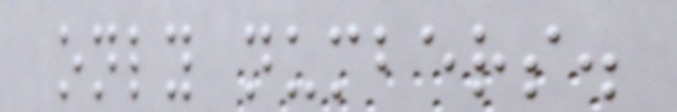only numbers.
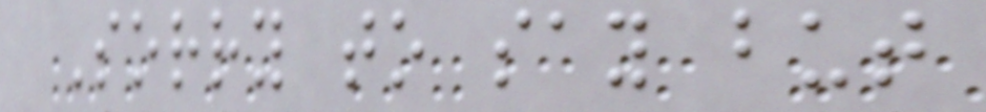Sorry to say but
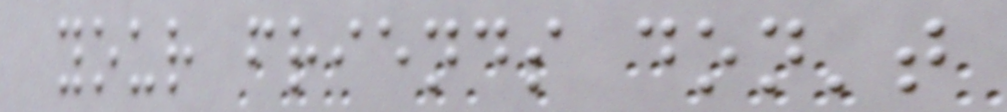your friends don't
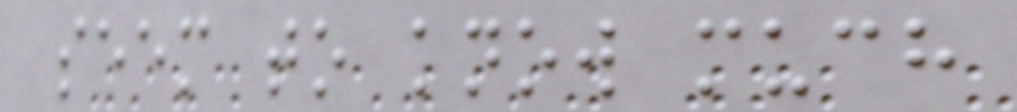seem to know much
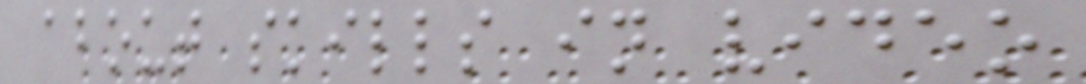about skills in video
